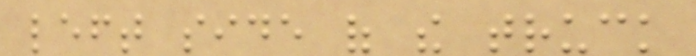left side of the truck
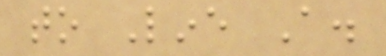to Line A.
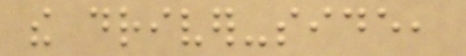the driver-side,
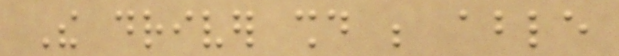The driver should be able
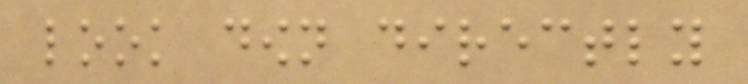look down directly
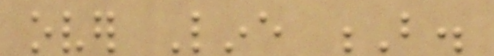over Line B.
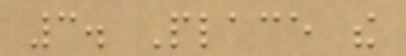3. Place the
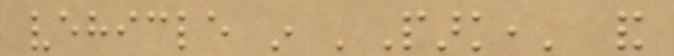vehicle in 'Park,' and
